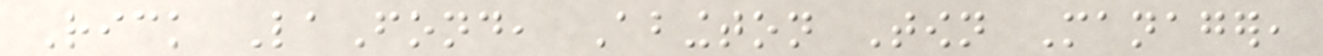Rick LaFond, Abington Town Manager,
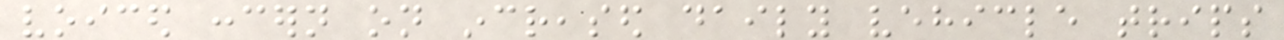voiced concern on increased daily vehicle trips
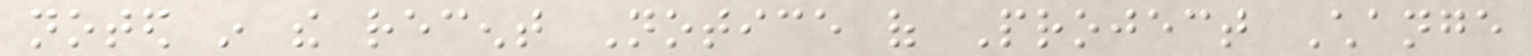noted in the recent Notice of Project Change
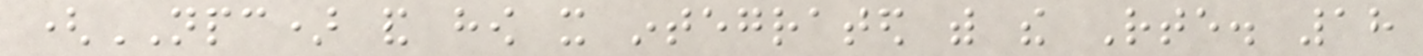(NPC) and how it integrated with the Rte. 18
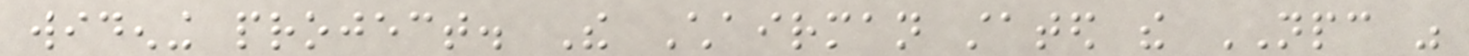widening project. The Chairman stated the NPC was
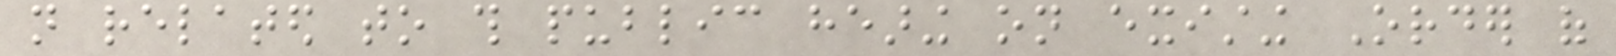not related to this public hearing on existing Order of
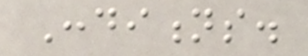Conditions.
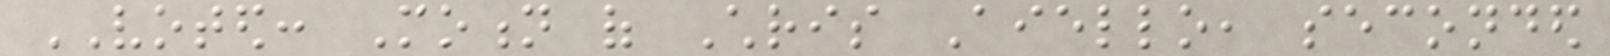VOTED: Motion of Chris Aiello, seconded
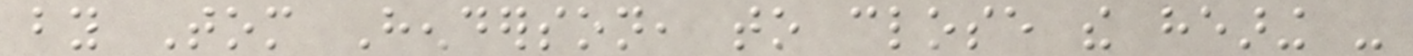by Tom Henderson, to close the hearing -
